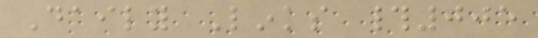Daily Links #005
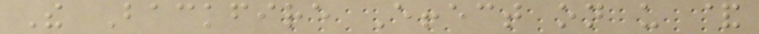The Backfire Effect on us &
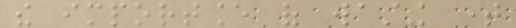the importance of wasting time
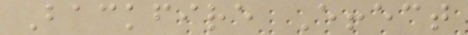Backfire Effect
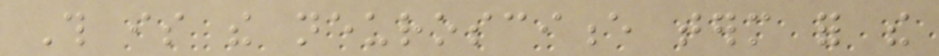This is the neuroscience term for the
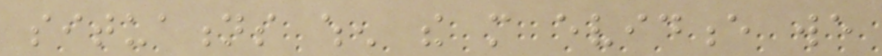situations when the more evidence we
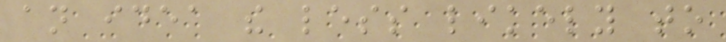an idea the less likely to
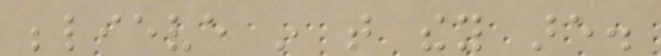believe in that they are.
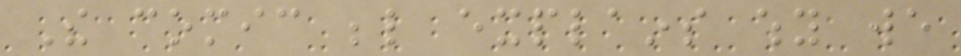The comic below explains why we
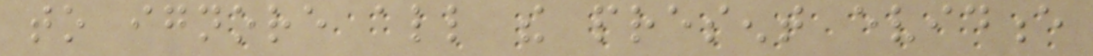to ignore all the present evidence
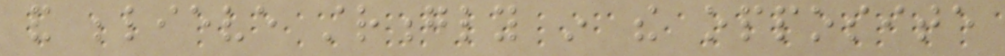and believe strongly in the opposite
